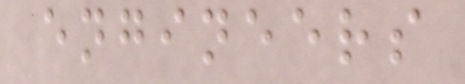engineers
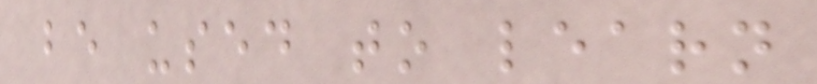be used to learn
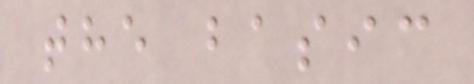the basic
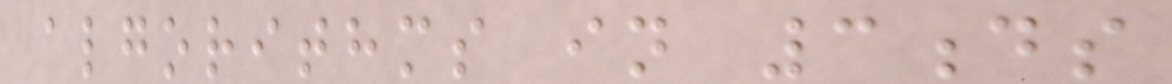algorithms in 3ds
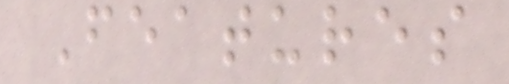Features
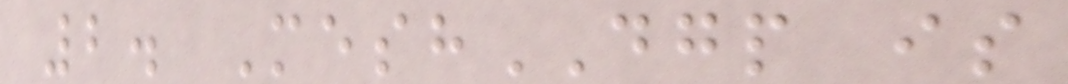2. MeshDGP is
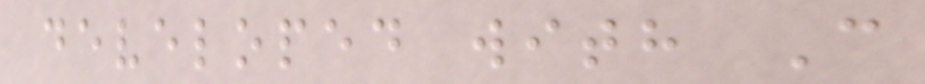developed with C
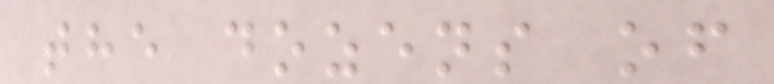the dozens of
